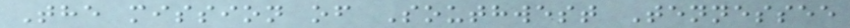The mission of Southwest Tennessee
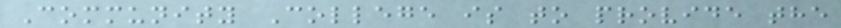Community College is to provide the
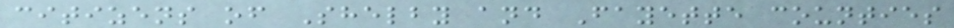citizens of Shelby and Fayette counties
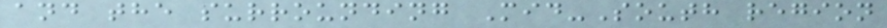and the surrounding Mid-South region
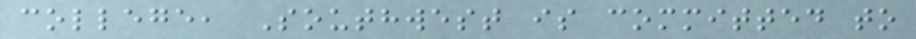college, Southwest is committed to
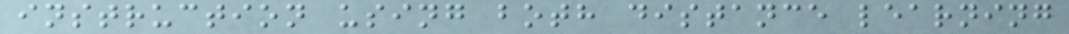instruction using both distance learning
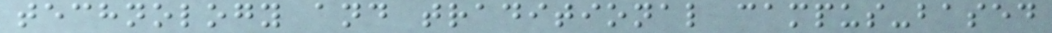technology and traditional campus-based
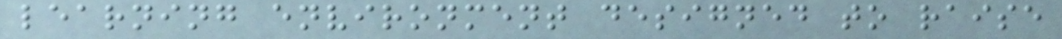learning environment designed to raise
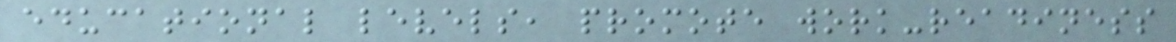educational levels, promote work-readiness
